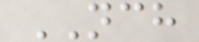NCH
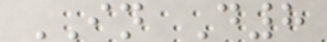IN D8
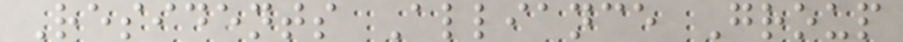Residents Alliance Group
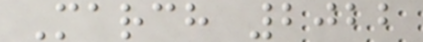March 2022
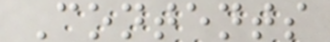Contents
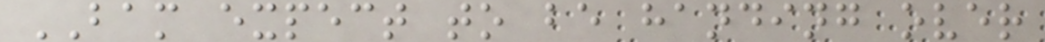BAM expect to be handing over
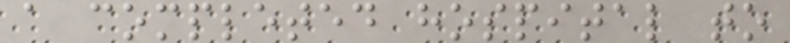a completed hospital to
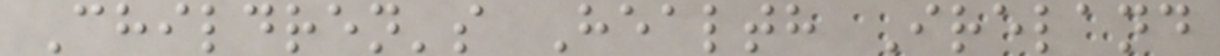Children's Health Ireland
